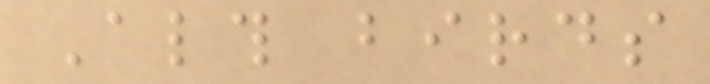Although birds
